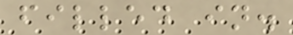filled in.
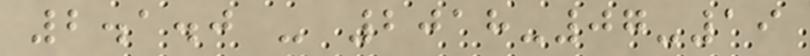2.1.0 - 2018-07-19
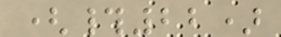(#22)
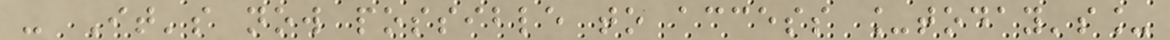- It's now possible to access _today's_
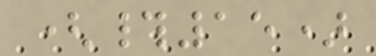(#15)
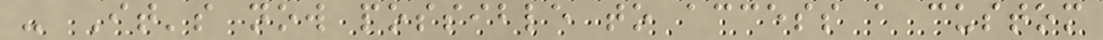- It's now possible to access a custom
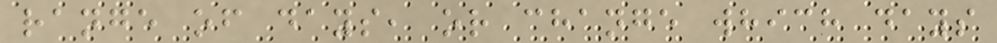range of days, or change which days
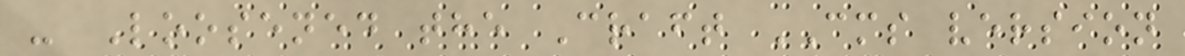- Loosened the Craft CMS version
